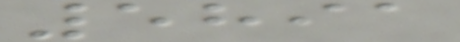5891
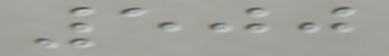500
